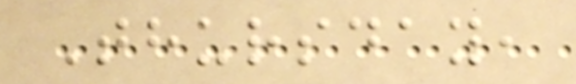Thursday,
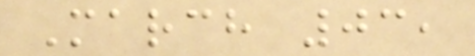March 03,
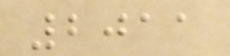2011
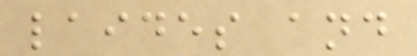laides and
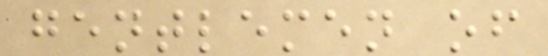gentlemen of
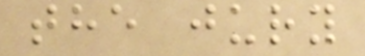the jury
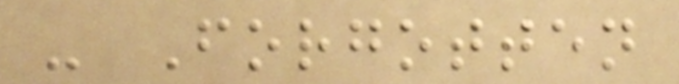- Forgotten
